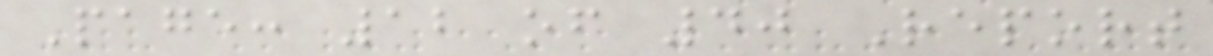Page: 12 of 40 Report
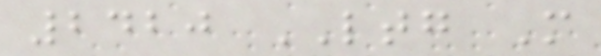2420 LTG M
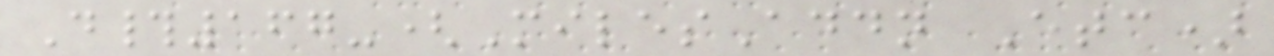D#167-(MilesAddn Etc)
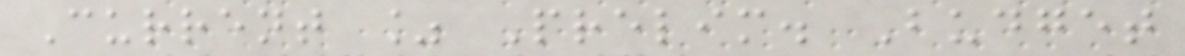Current % Prelim. Budget
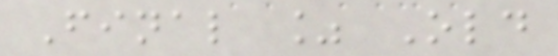Final % Old
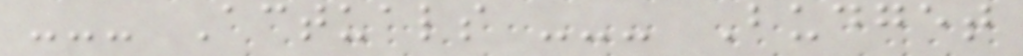--- Actuals --- Budget
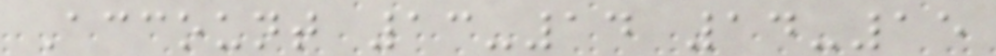Account 13-14 14-15
